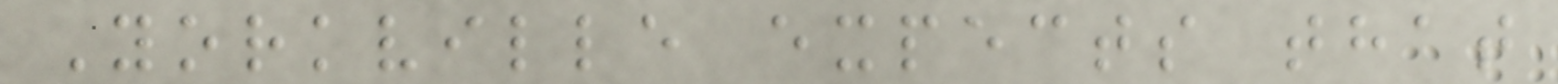Yorkville expects that
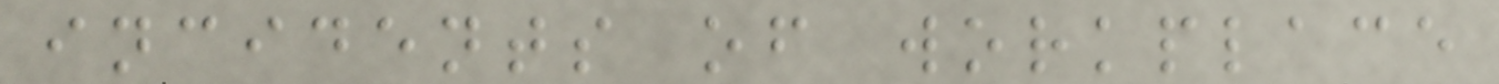incidents of workplace
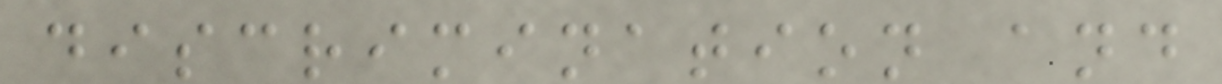discrimination and
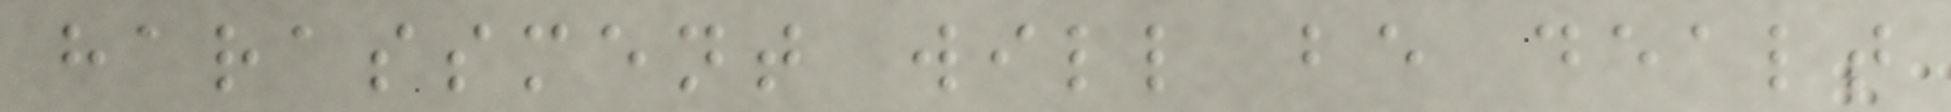harassment will be dealt
